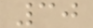30
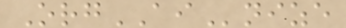OrgAInize
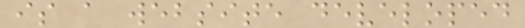is a website developed
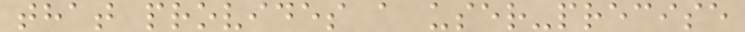that provides a user-precise
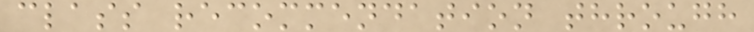class recommendation through
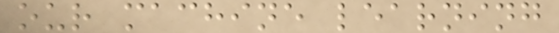our machine learning
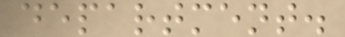department.
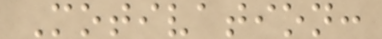Motivation:
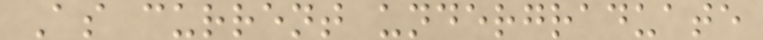As current undergraduate
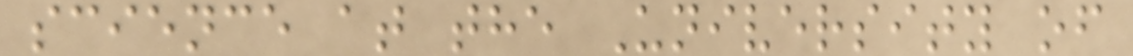science at the University of
